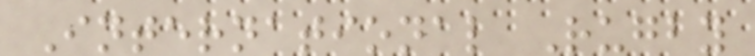International Rugby
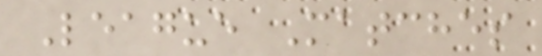League Matches
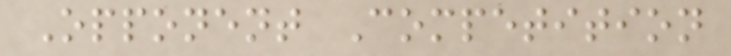Opponent Competition
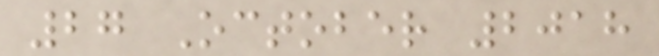27 October 2018
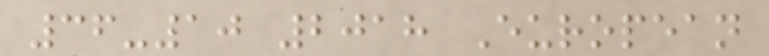36-10 2018 European
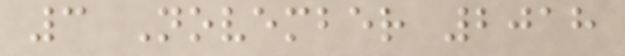3 November 2018
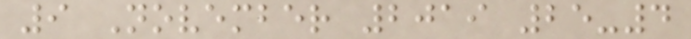9 November 2019 25-4
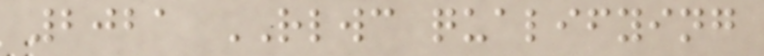2021 RLWC qualifying
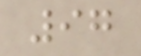97
